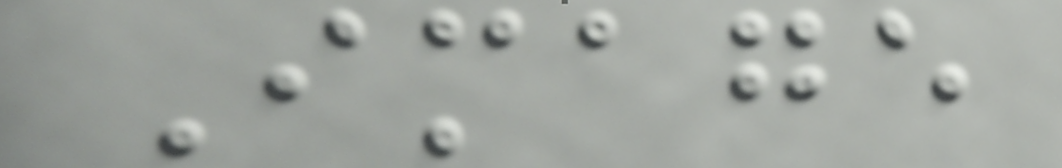Image
